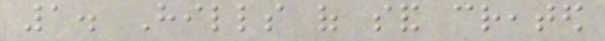1. Hills of sand created
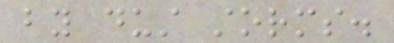by dust storms.
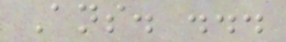Ans. ...
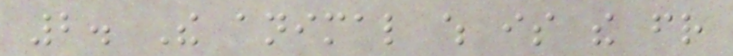2. The animal which is the friend
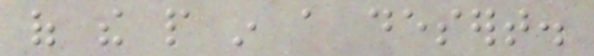of the people in a desert.
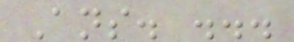Ans. ...
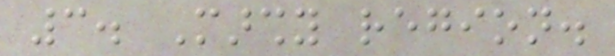3. Marshy region.
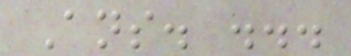Ans. ...
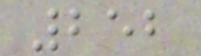252
